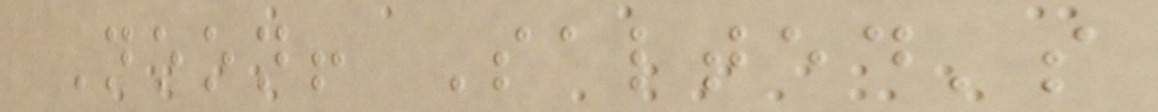Noon! Salted's
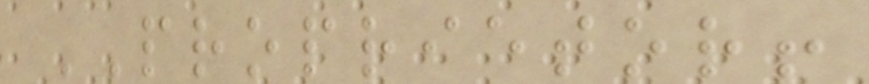PROPRIETOR!
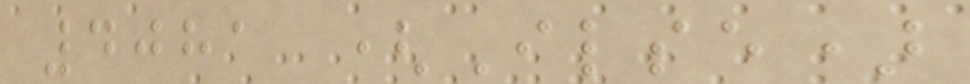4081 (Ilse)
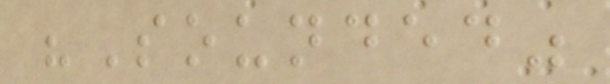"Sounded"
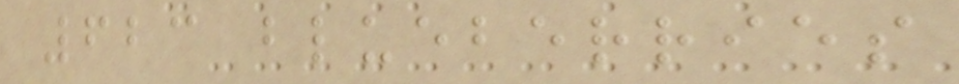623 blueberries
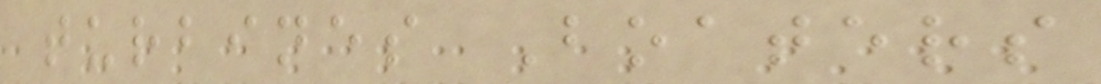turbines Boaters
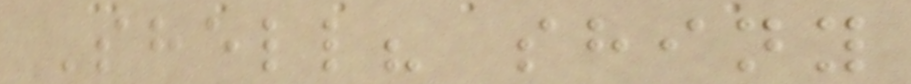Shell? shiny
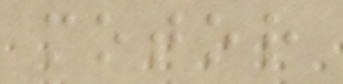motor
